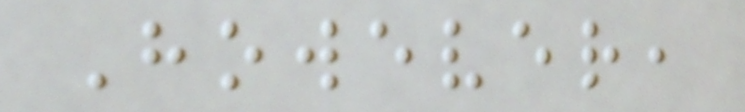However,
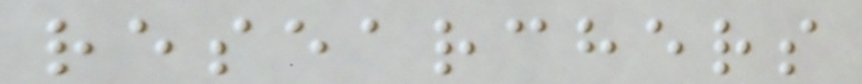researchers
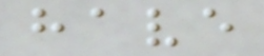have
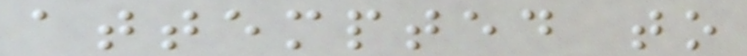attempted to
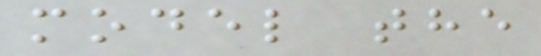model the
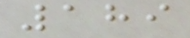189
